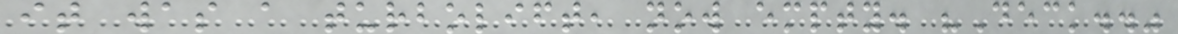it was a turbolift, now empty. "Deck.."
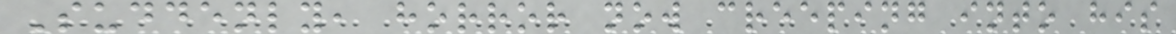Suddenly, horror now creeping into his
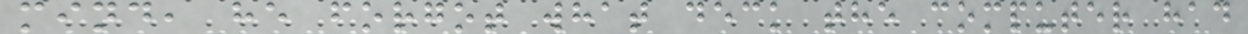mind, he forgot what deck the computer had
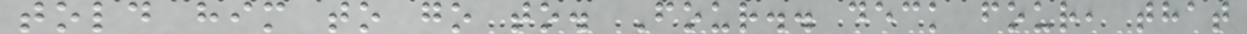told him to go to. Four.. deck four, that
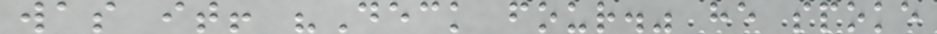was it! "Deck four." he spoke
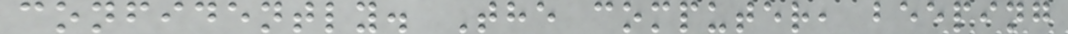confidently. The computer, beeping
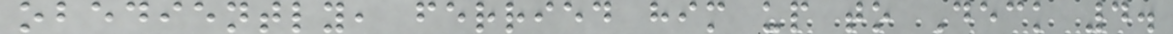obediently, ferried him up to Deck 4.
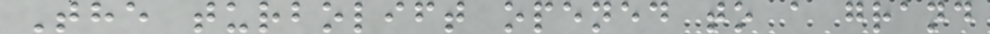The turbolift opened to a grand
